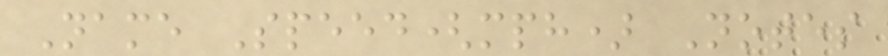Name Speed(mph) Notes
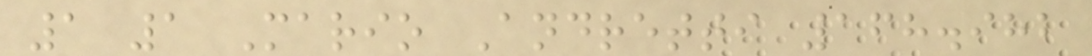1 1 Mario Andretti 168.982
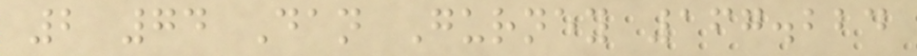2 74 Dan Gurney 167.224
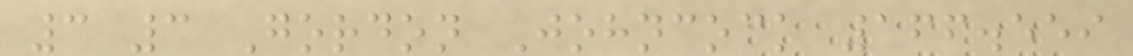3 3 Gordon Johncock 166.559
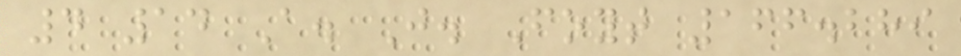4 14 A. J. Foyt 166.289
